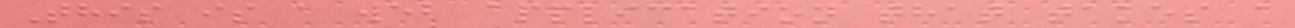This is a web application that takes a
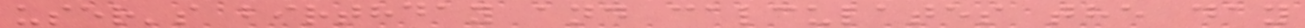user's birthday and calculates the day
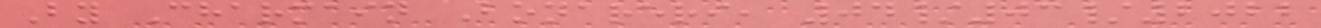By Charmain Bonareri, 04/03/2022
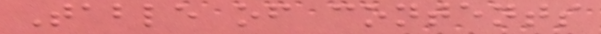Table of contents
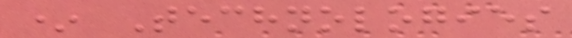* Technologies
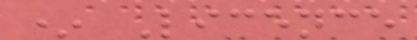* Licence
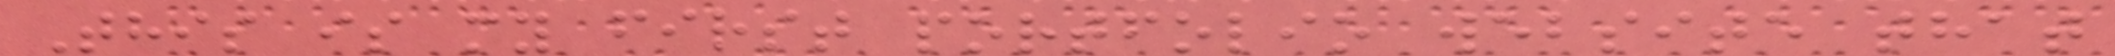This is my first portfolio website that
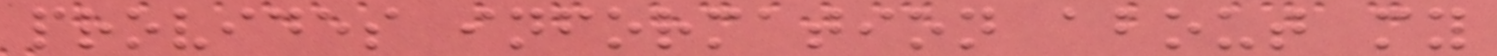provides information about my
